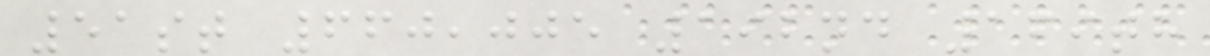51st 660,005 192nd 169th
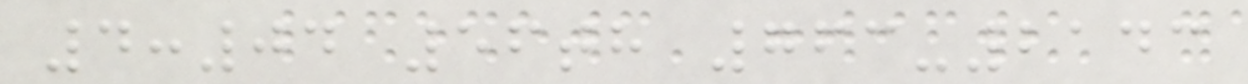4:04 56th 763-2143
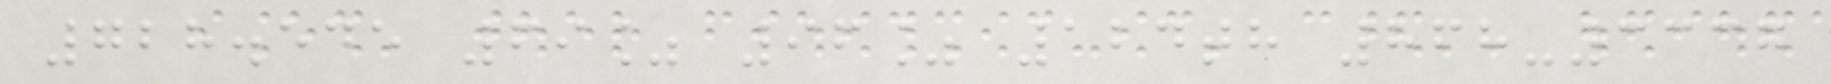728.545 69% 96% 124th 868-3337
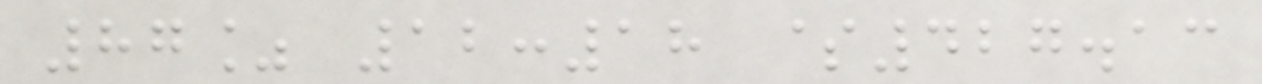87% 12:18 $427.13
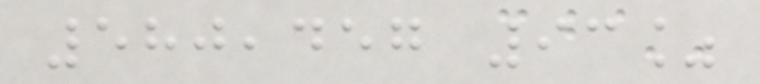580,457 93%
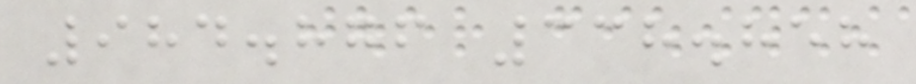984.876 338.858
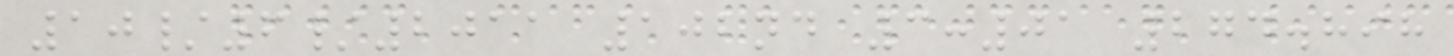10/6/2011 102nd 3:01 274.898
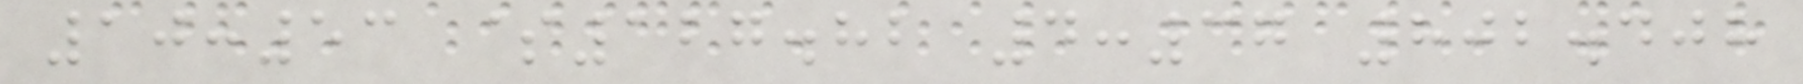10:53 $127.82 4:37 802.408
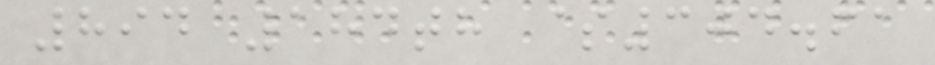894 184th $304.61
